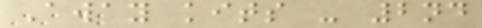Away kits - 2nd
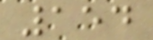154
